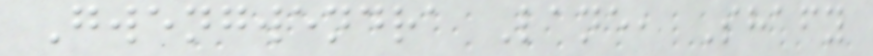Gwengwendra Lane, Shafy
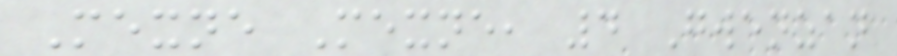Mexne Mexne, 4 Gwenzan
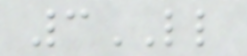3LL
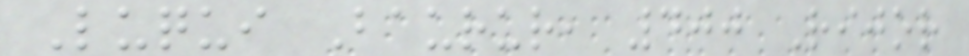Luqui Baurur, 400 Rijor
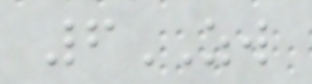6ZW
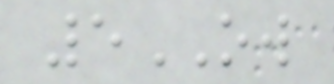5OW
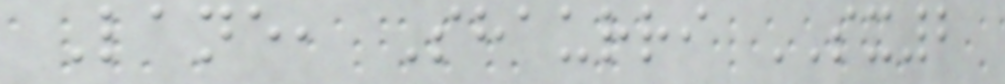Lane, Shaurri SX2
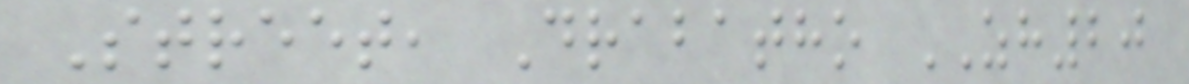Street, Drabatho ZH20
